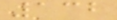132
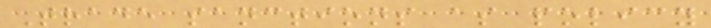Trade sanctions as policy
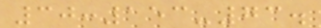30:153-73.
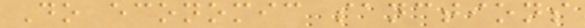Do economic sanctions
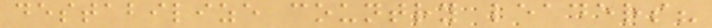destabilize country leaders?
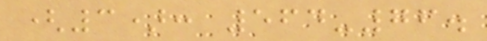(3): 564-76.
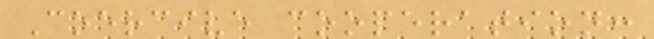Coercive cooperation:
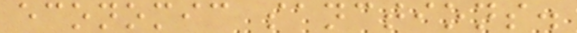economic sanctions.
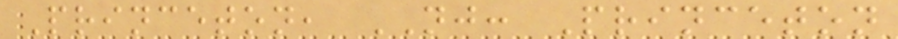Princeton, NJ: Princeton
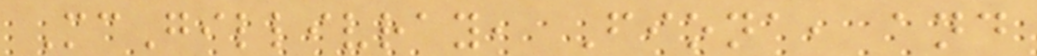McGillivray, Fiona, and
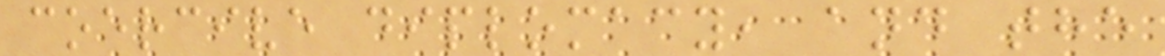coercive diplomacy, and the
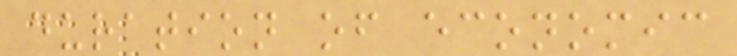duration of economic
